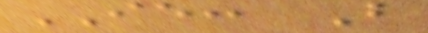IE: But
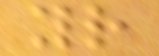your
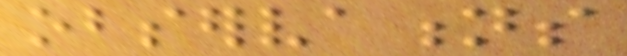observations
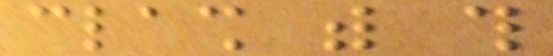clash with this
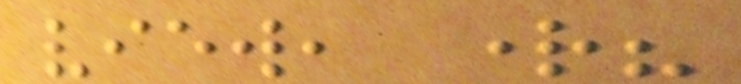view, right?
